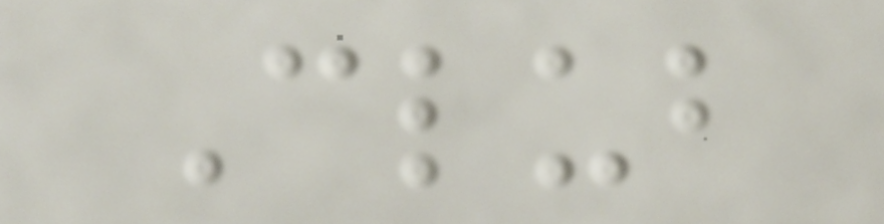Club
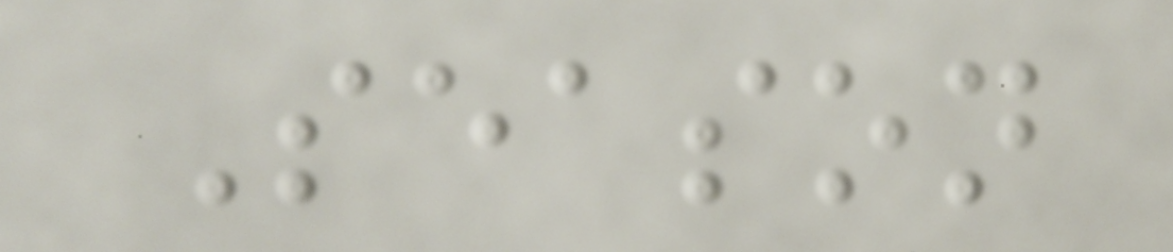Season
